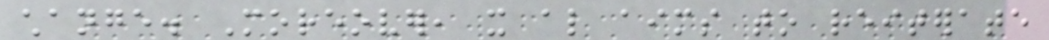change. Moreover, it also aims to reiterate
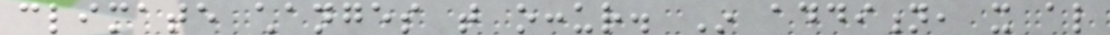climate changes that occur. In addition, it also
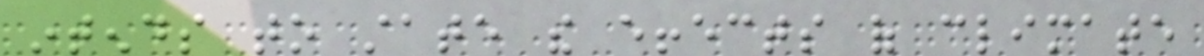intends to state the effects of climate
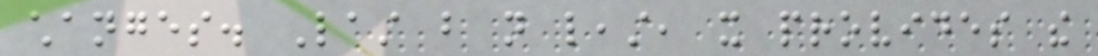changes. Last but not least, it provides the
